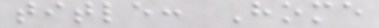title: Home
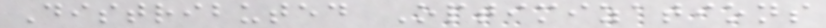Distributed Optimizations
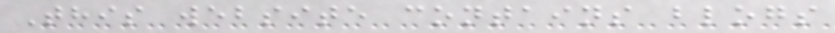This website contains blogs
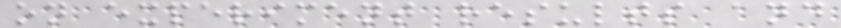on experiment results and
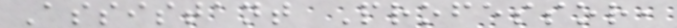Assistant Professor,
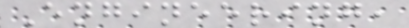Engineering,
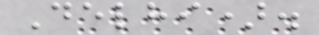Delhi).
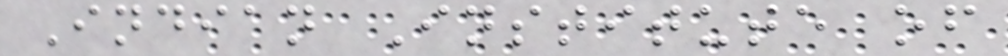Indian Institute of
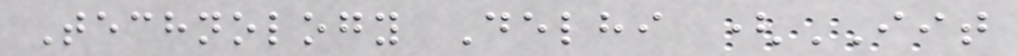Technology Delhi (IIT
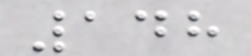148
